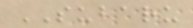SUBARU
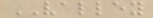VALLEY
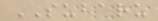SUBARU
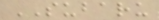SUBARU
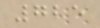725
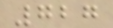727
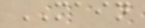MAIN
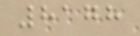8178
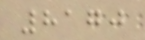8170
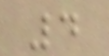4
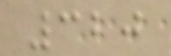320
